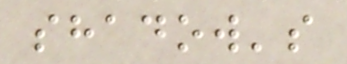shadow's
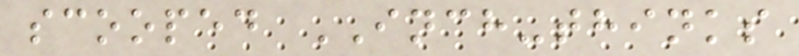scooped INCH-thinks
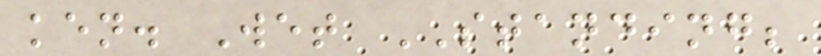ken. Wet STANDING;
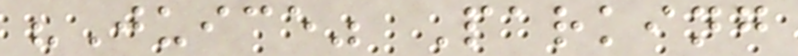"Juice" Parking
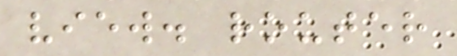view. router
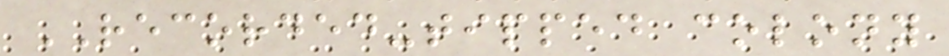RECORDED-tipped colony
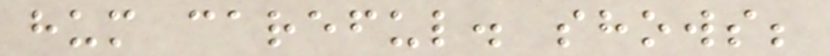hum careful. shows;
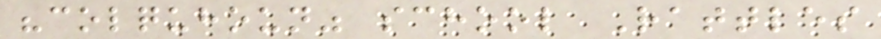"colquhoun" school Rattles
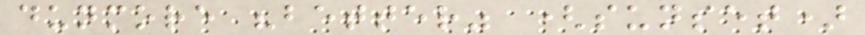dunmore "better" (sunset)
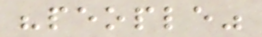"people"
